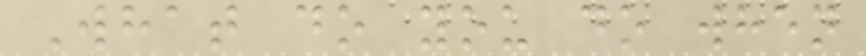What do you do when
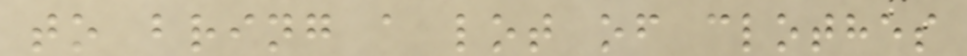to bring a lot of clothes
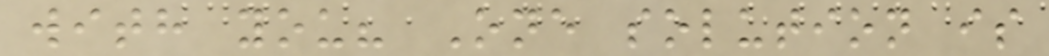with you? One solution is
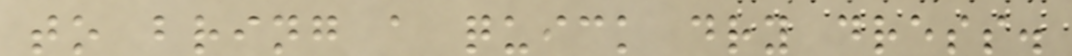to bring a quick dry dress.
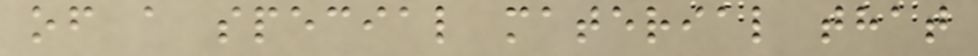of a special material that
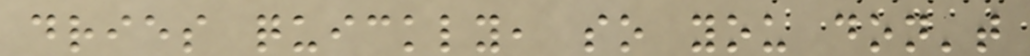dries quickly, so you don't
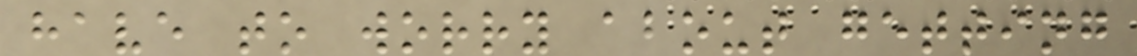have to worry about getting
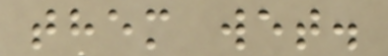them wet.
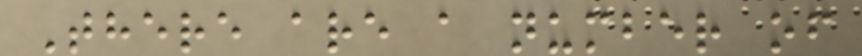There are a number of
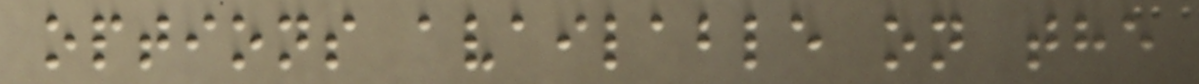options available on the
